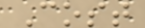Cost
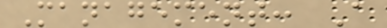Management: A
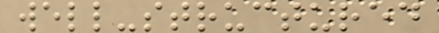well-structured
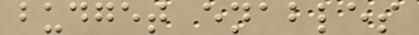budget enables
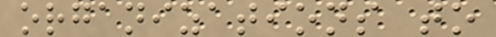organizations to
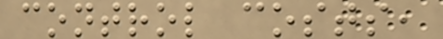control costs,
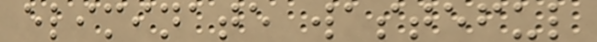eliminate wasteful
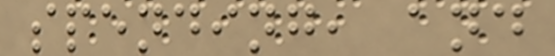spending, and
